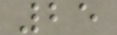25
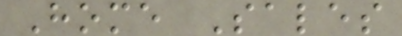Home Sales
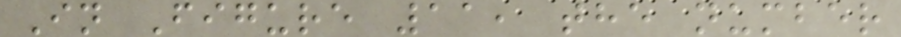In Figure 11, the number
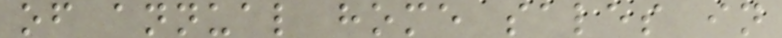of annual home sales in
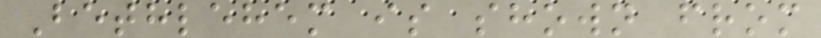Bethlehem is shown from
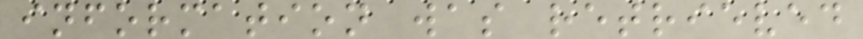information was retrieved
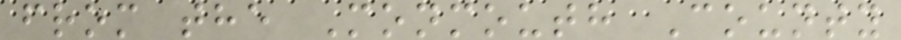from the Monmouth County
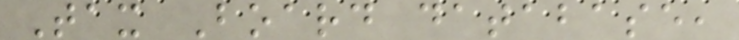Tax Board database,
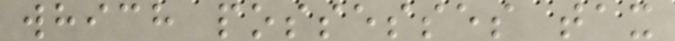which possesses tax
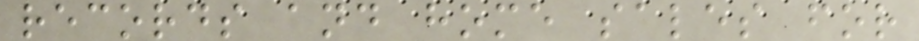records and home sales for
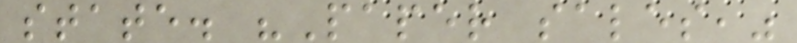state. "Paper sales,"
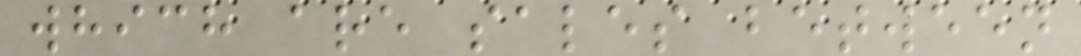which are sales between
